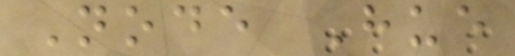Node Hue
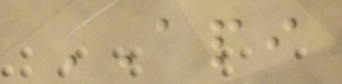API
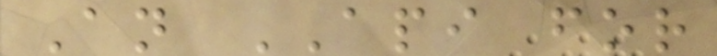An API for
